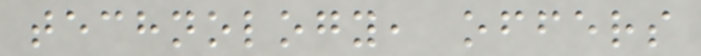technology, offers
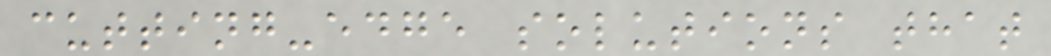cutting-edge solutions that
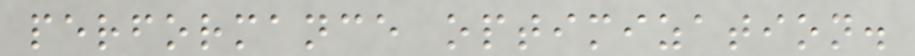performance optimization.
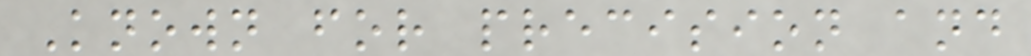Known for precision and
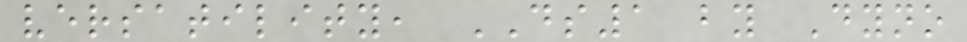versatility, DS1 by Dyno
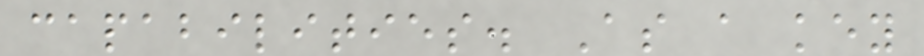capabilities. As a key
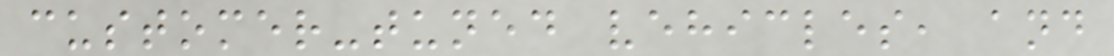customer-tuned vehicles, and
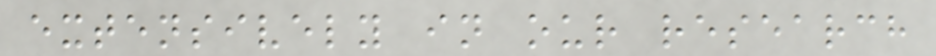extensively in our research
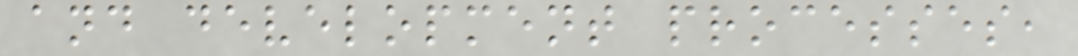and development processes,
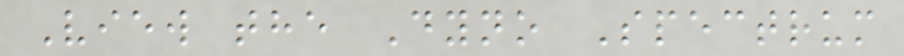View the Dyno Spectrum
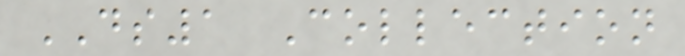DS1 Collection
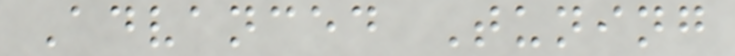Advanced Tuning
